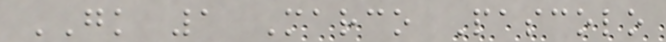GK 1 Marco Pascolo
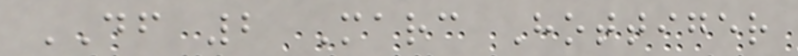DF 2 Marc Hottiger
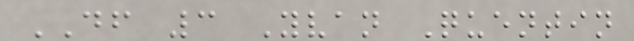DF 3 Yvan Quentin
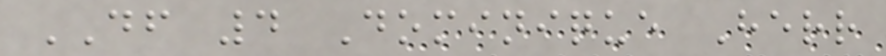DF 4 Dominique Herr
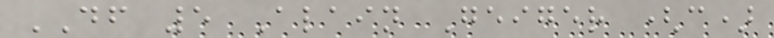DF 5 Alain Geiger (c)
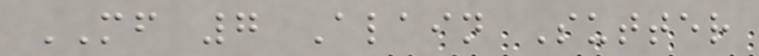MF 7 Alain Sutter
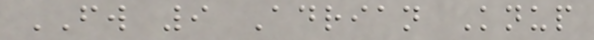FW 9 Adrian Knup
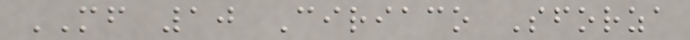MF 10 Ciriaco Sforza
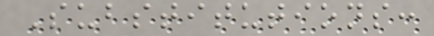Substitutions:
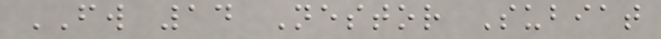FW 14 Nestor Subiat
